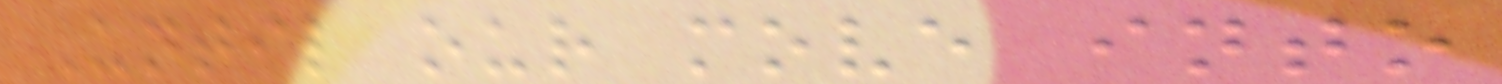Until our move into
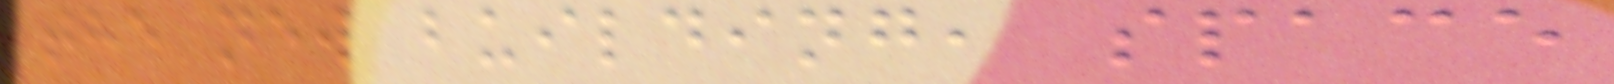the new building, space
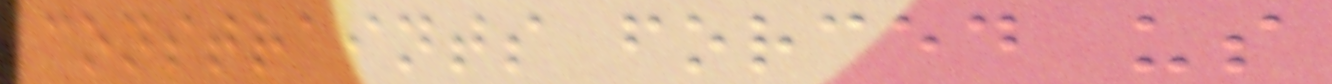constraints forced us
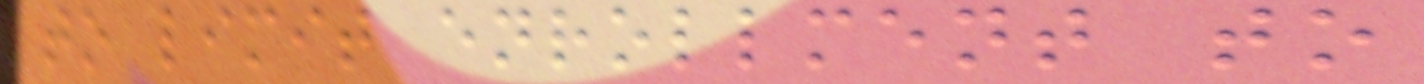to limit enrollment to
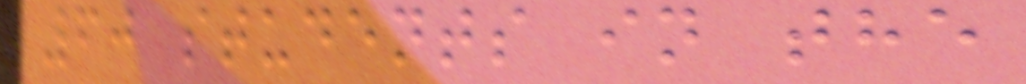60 students in the
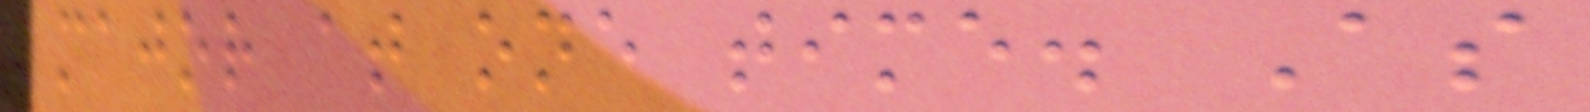major at one time. As
